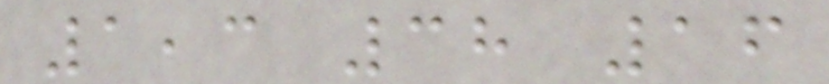1,3 38 16
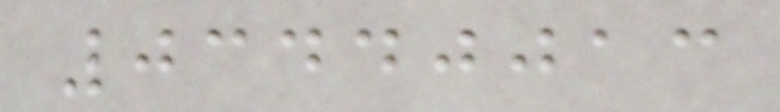03440013
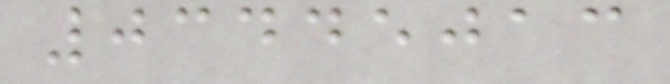03445013
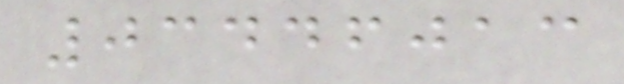03446013
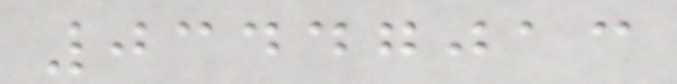03447013
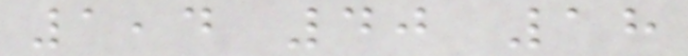1,4 40 18
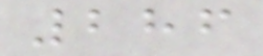286
